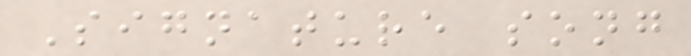Signature song
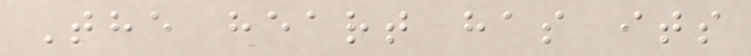The heart has its
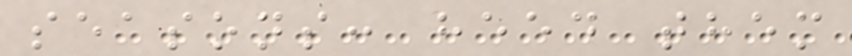seasons: heed them
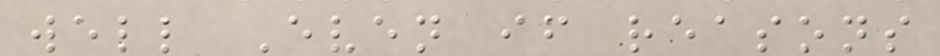well Even if reasons
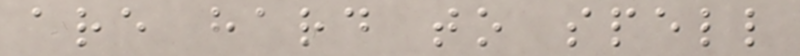are hard to spell
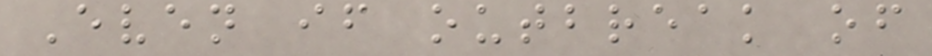Even if outbreak of
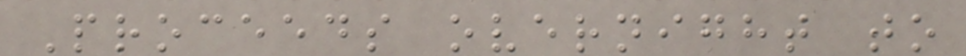Proceeds overnight to
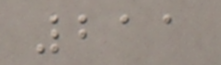211
